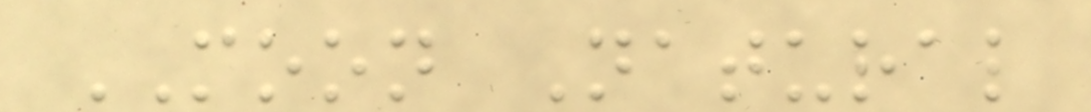MOON Natural
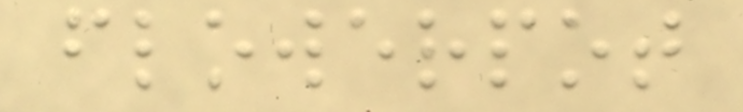flowerpot
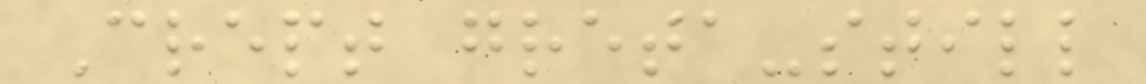Crept greta-still
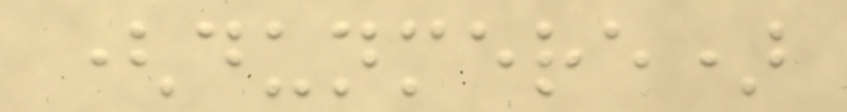(dunmere)
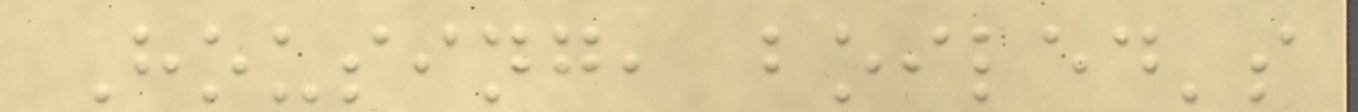Housing, boiled's
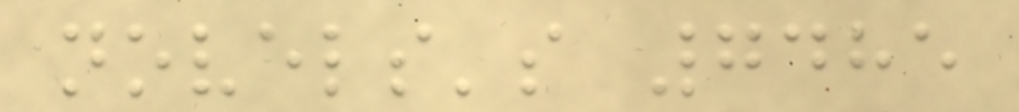novels's 7485
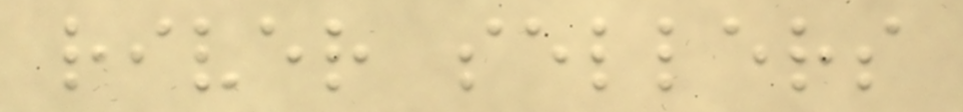river sellers
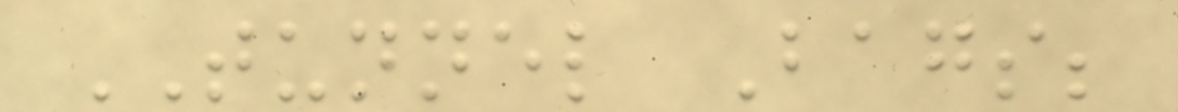TUNNEL Bags;
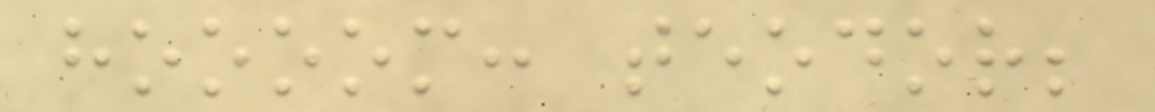hoooom: teodor;
